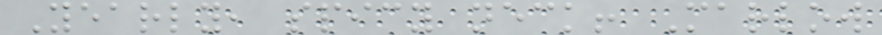Yearly, spicy neck! Marlow
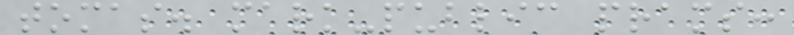tomas. mark-public prams:
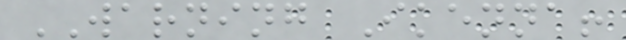WARNING Ikenna!
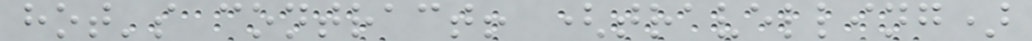hot's contract! (travelling)
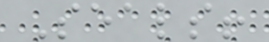Seals!
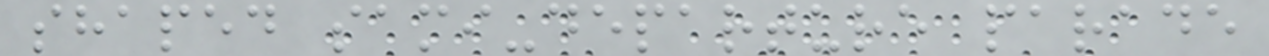shaped sami-departure parade
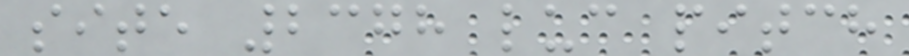site 2378 luc pitch
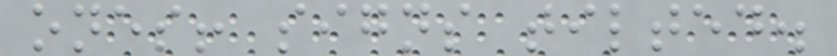ones! signs tilted.
